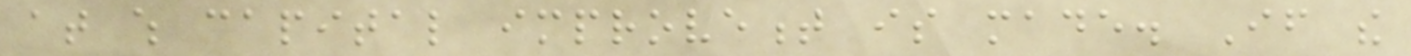at which capital improvement is made. If the
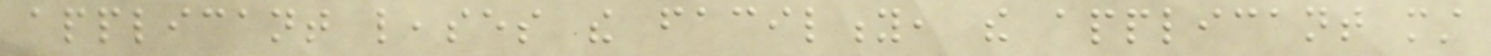applicant leases the facility, the applicant must
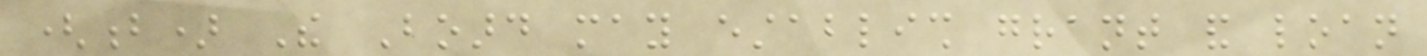(b) The Board may establish grant and loan
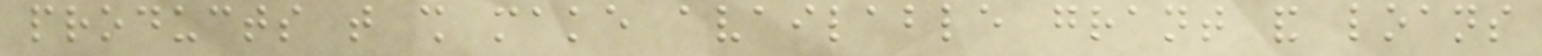products that shall make available grant and loans
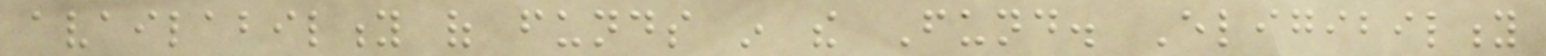availability of funds in the Fund. Eligibility
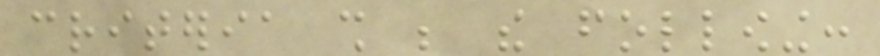criteria shall be the following:
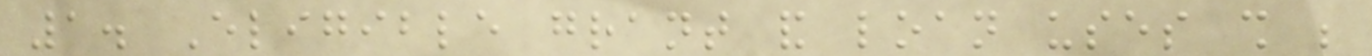1. Eligible grant and loan uses shall be
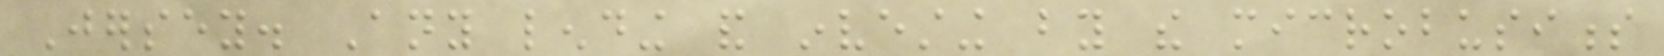Jersey. Any lending and investing by the microbusiness
